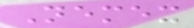Nemex
